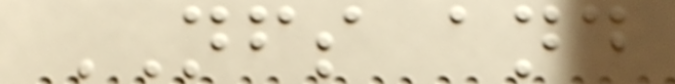NFS and
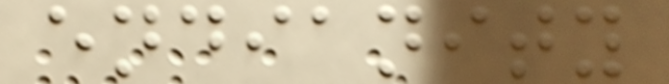endianity
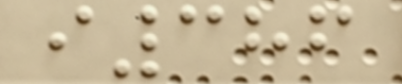i386
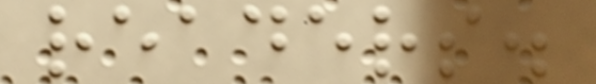readers.
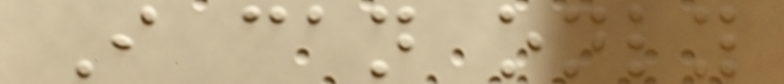I can only
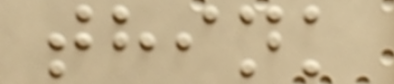think
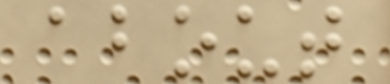about
